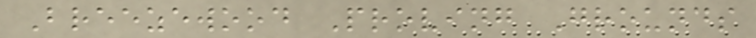Breezewood Proving Grounds
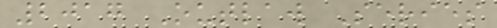2017 Outlaw Series
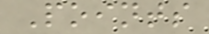Points
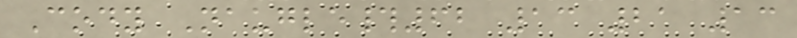Cody Naugle#62 13 21 13
